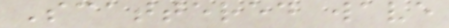Scattered wave
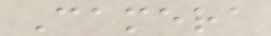Camera
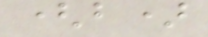(b)
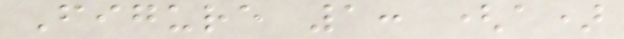Figure 1: (a)
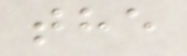the
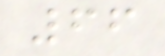66
